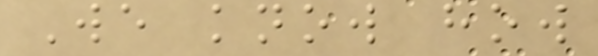We know how
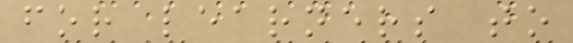for learners to
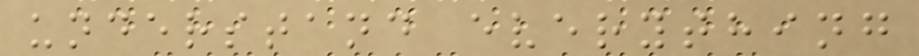understand everything
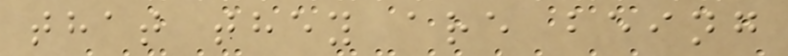that they are being
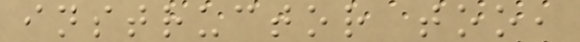instructor too,
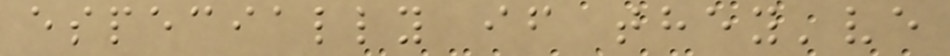especially if they've
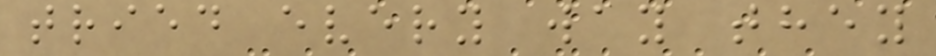tried every way they
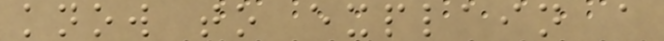know to explain a
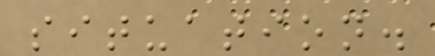situation.
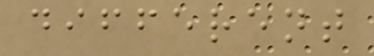different
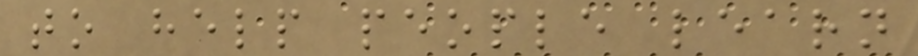to help people learn
